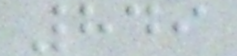849
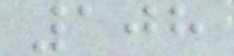108
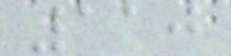110
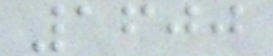1600
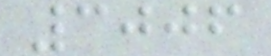3006
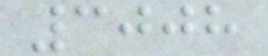3008
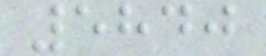5840
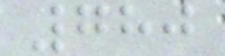780
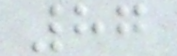87
